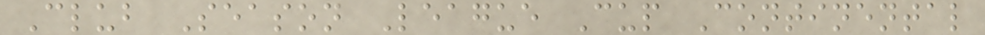Club Season League Cup Continental
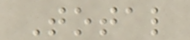Total
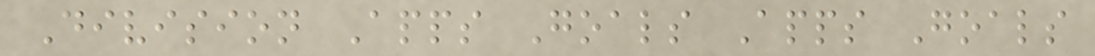Division Apps Goals Apps Goals
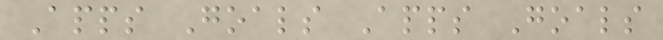Apps Goals Apps Goals
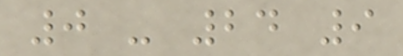0 - 24 9
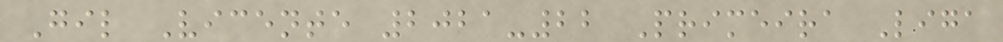Gil Vicente 2021-22 Primeira Liga
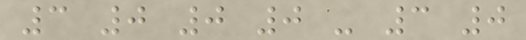3 0 0 0 - 3 0
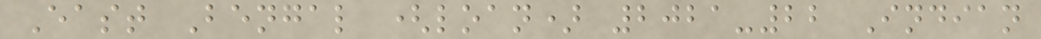East Bengal (loan) 2021-22 Indian
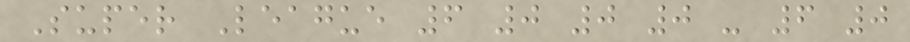Super League 6 0 0 0 - 6 0
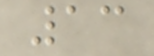13
